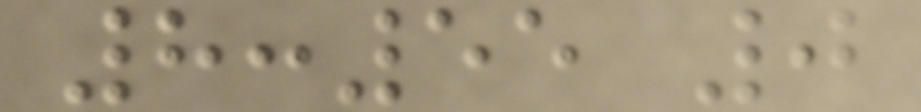8:55 0
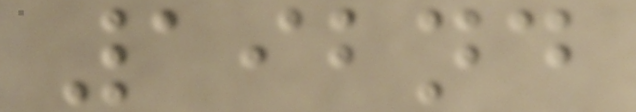192nd
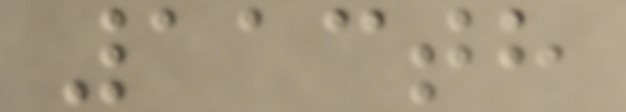113th
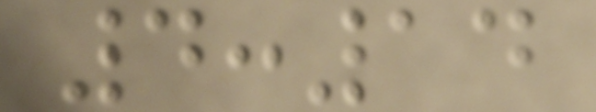4:14
